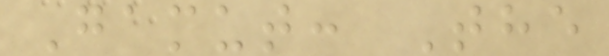Gamut: The
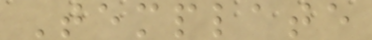Template
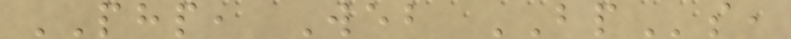PHP, Web BPs,
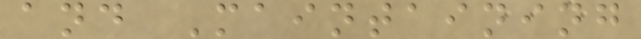and Maintaining
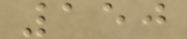150
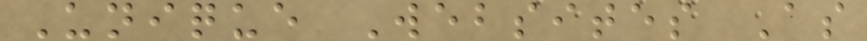Unique Websites As
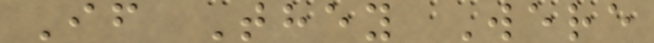If They Were
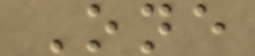One
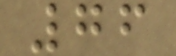76
